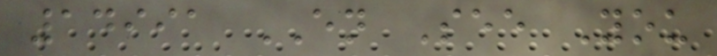14991 EN See You
